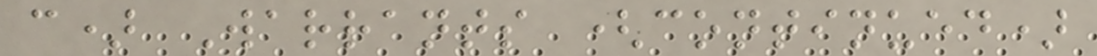c) Warrants (continued)
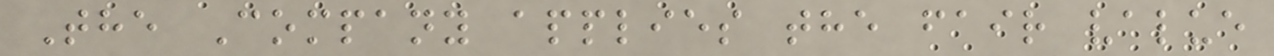The Company applies the fair value
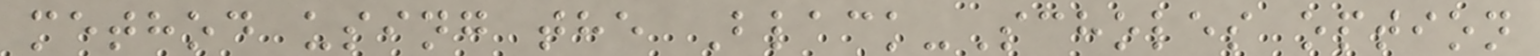method using the Black-Scholes option
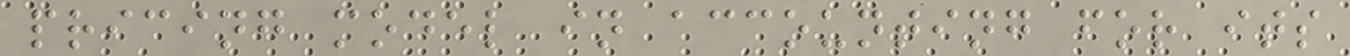pricing model in accounting for its
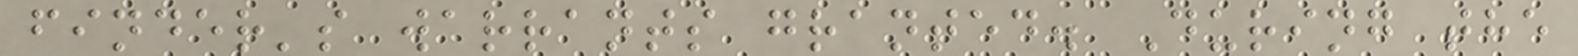finder's warrants granted. During the
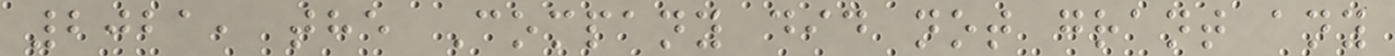2021, the Company did not grant any
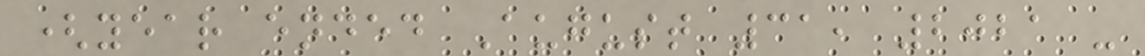(year ended August 31, 2021 -
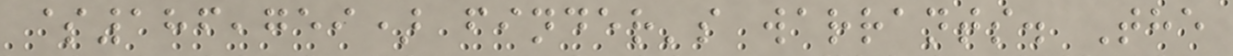$186,759) finder's warrants. The
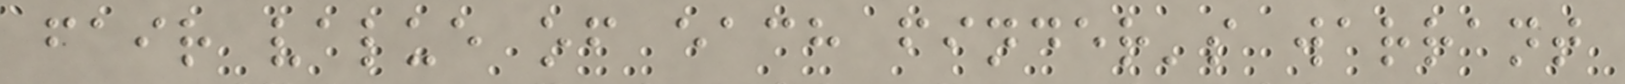fair value of each finder's warrant
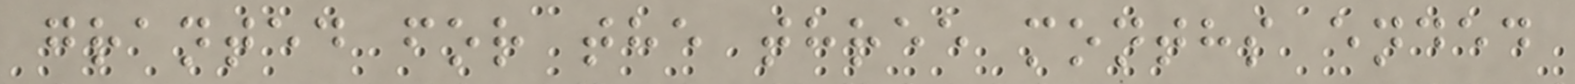granted for the three months ended
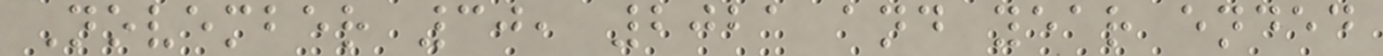November 30, 2021 and year ended
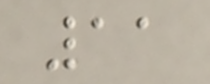11
